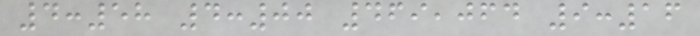4:58 4:00 469,064 9:16
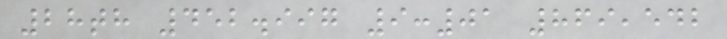28th 452.997 9:01 869,542
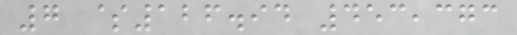7 $126.94 453,373
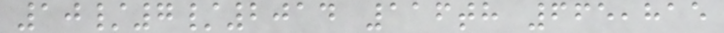10/7/2014 116th 665,815
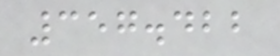357.422
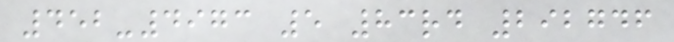452-4973 5 83rd 292746
